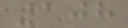108
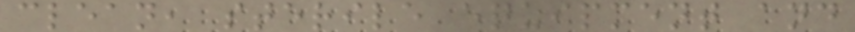clean, sterile equipment and
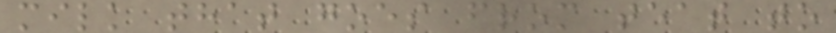milk that goes from teat to
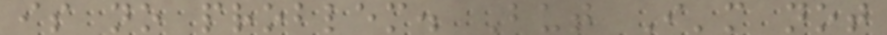is no problem. But I'm not
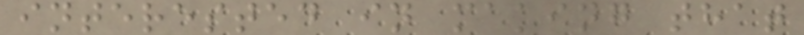interested in making that
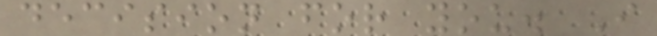decision for you. I
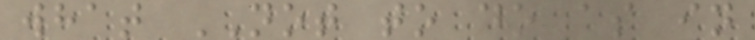what NOT to do as in
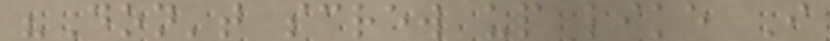"Don't screw up like I
